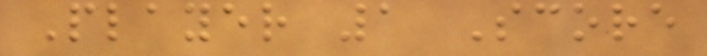Player 1 Score
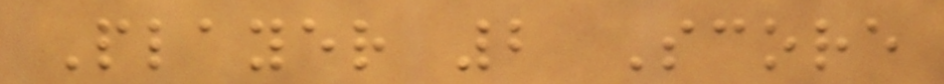Player 2 Score
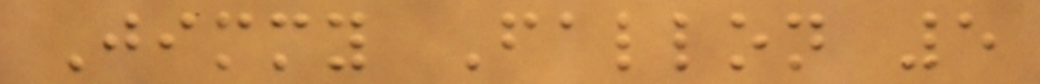Jimmy Fallon 5
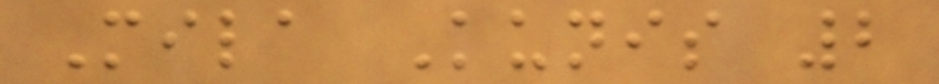Mila Kunis 2
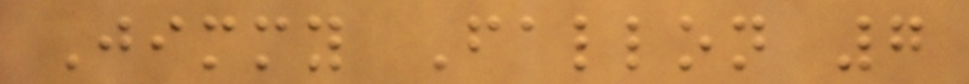Jimmy Fallon 7
